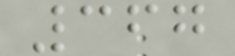367
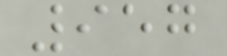957
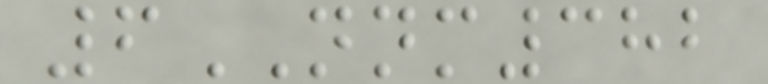6NNM382
